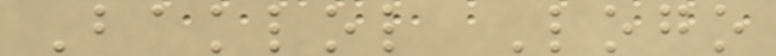Baklol Logo
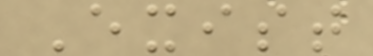Exist
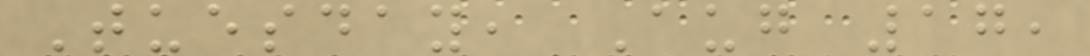Tuesday, Aug 17,
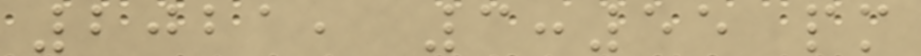2021, 3:55 pm
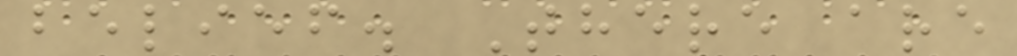belief. There are
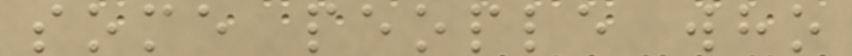some people who
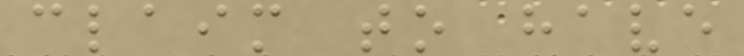claim to have
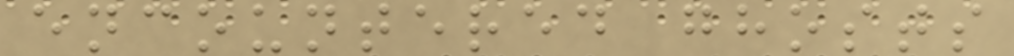encountered ghosts
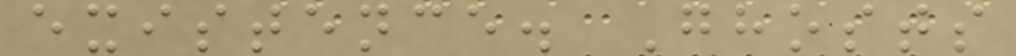existence. Ghosts
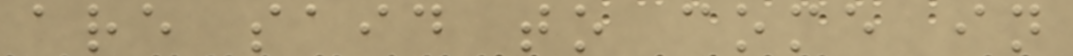are said to come in
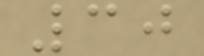30
